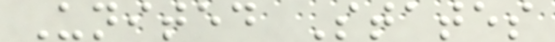United States
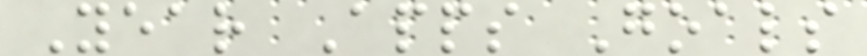Year Apps Goals
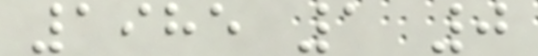1985 1 0
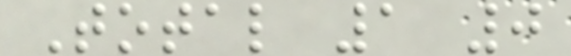Total 1 0
